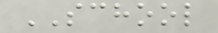SCHOOL
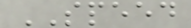SPEED
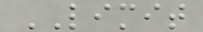LIMIT
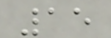15
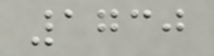1730
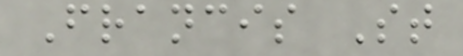Francis St
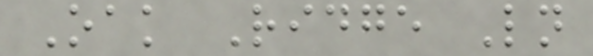Oak Ridge Ln
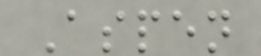Aspen
